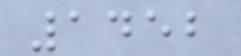1452
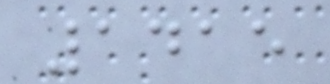1415
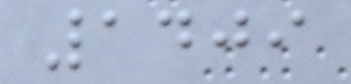1409
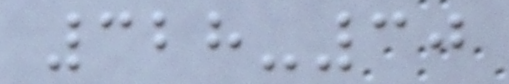328-30
